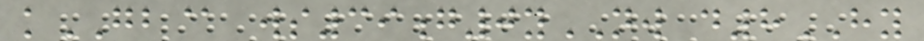kGB@ ws39g0yNW d8HY
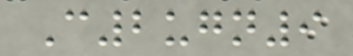C2ugn9
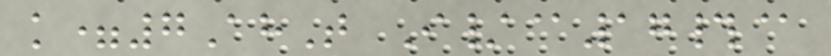k=7AhT I/@17#@
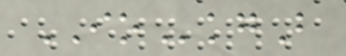IOkgB
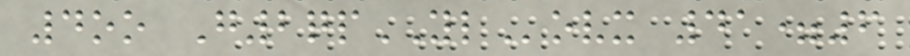4oo G2qpYLovx 41=6
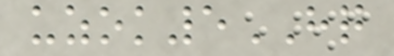uzok5HQ
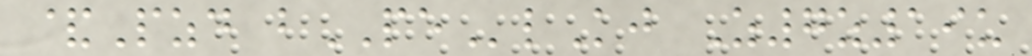&Pzd bPElKj Z7z19u
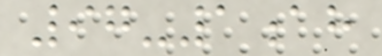97-1ah
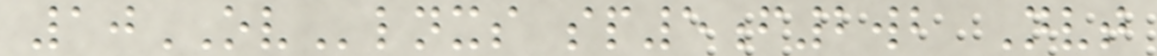10OVlnxs sp5f2wb Nvt
